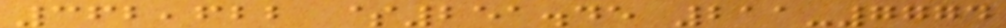362,622 $251.45 211-7774
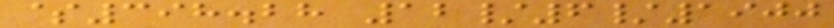$398.28 12/6/1900
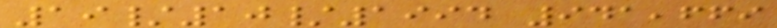19/10/1994 941,669
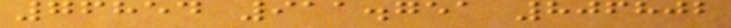76854 911.751 806802
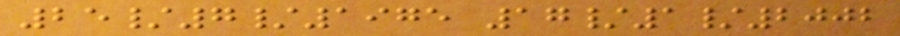25/7/1975 17/1/2002
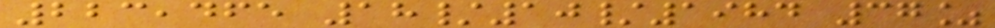223,465 18/10/1984 37%
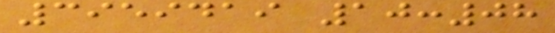3959419 10:08
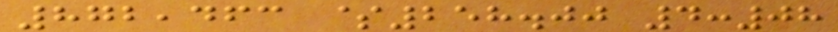872,463 $258.00 4:08
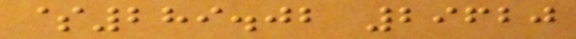$289.02 29620
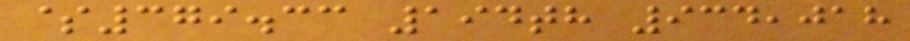$379.33 194th 934,018
